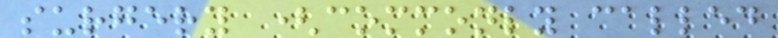surgery (commonly called
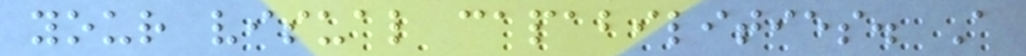your visual capabilities. A
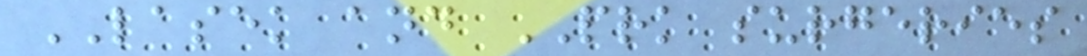LASEK and PRK surgeries
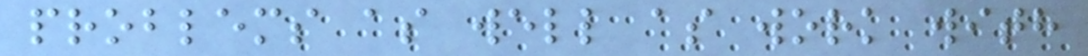problems as well as work with
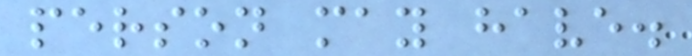person may have.
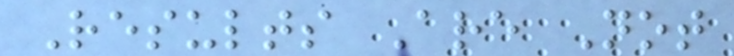Results Are Not
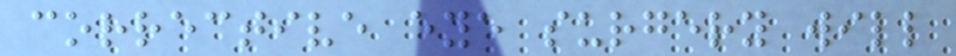corrective eye surgery will
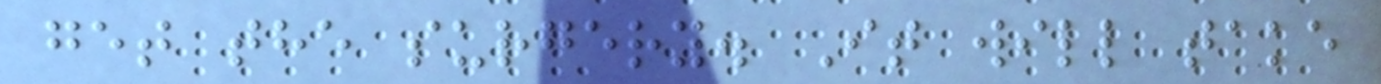get the surgery. It will take
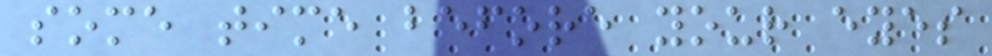some time before your eyes
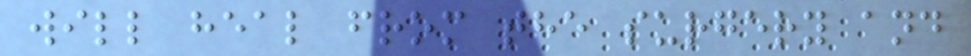will heal from the surgery and
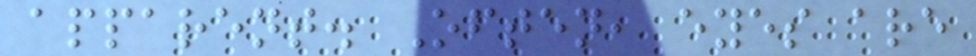apparent. Often, eyes are
